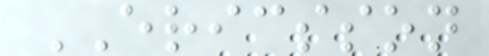ERICSSON
